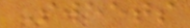Sweets
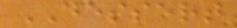DESSERT
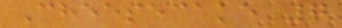Cheesecake 7
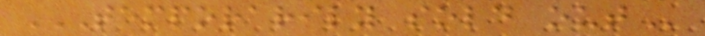TEMPORARILY SOLD OUT
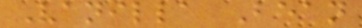Vanilla Bean
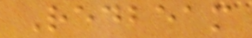Redbeam
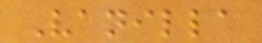Vanilla
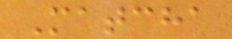Matcha
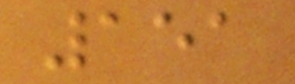151
